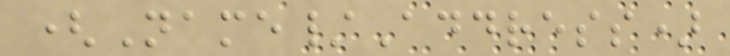(Name/Address)
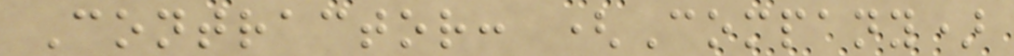Contractor: (Company)
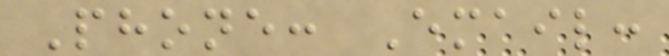Phone: Email:
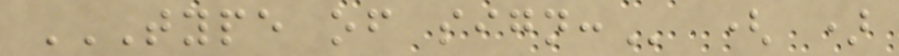TYPE OF SIGN: ( )
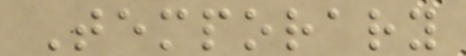Temporary
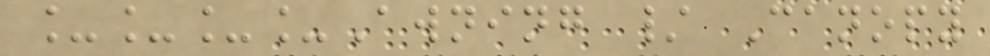____Awning / Canopy
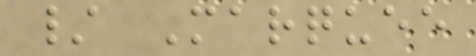/ Marquee
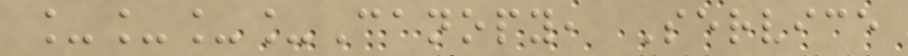____Canopy, Service
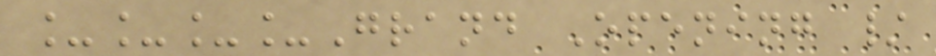____Grand Opening /
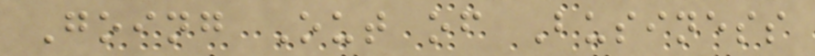Going Out of Business
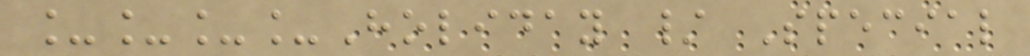____Holiday / Special
